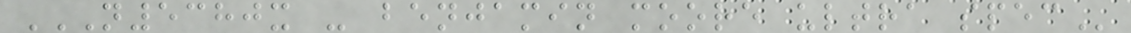N5380X - BENJAMIN MOORE ULTRA SPEC
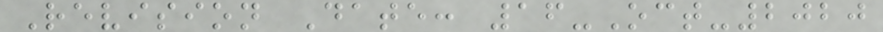Revision Date: 16-Oct-2020
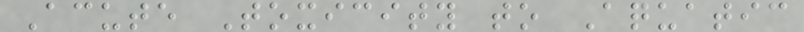Acute Toxicity to Aquatic
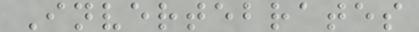Invertebrates
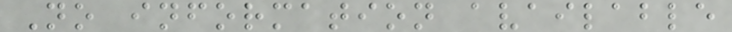No information available
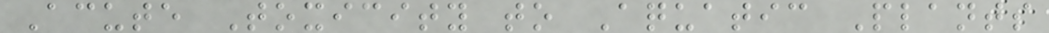Acute Toxicity to Aquatic Plants
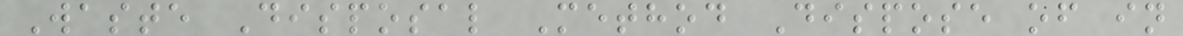Waste Disposal Method Dispose of in
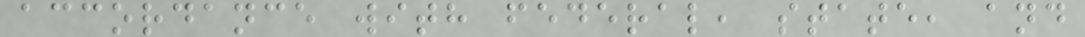accordance with federal, state, and
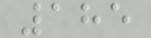185
